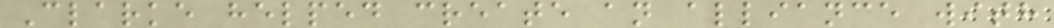Clarke helped create an alliance with
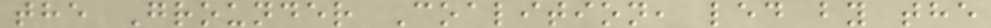the Grounder Coalition, led by the
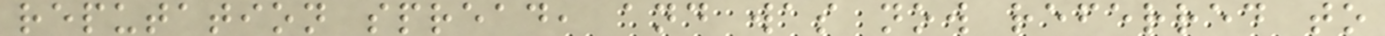reputation spread, and was now referred to
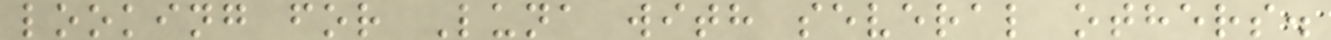looking for Luna with several others.
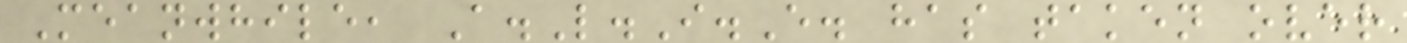Meanwhile, A.L.I.E. has taken over
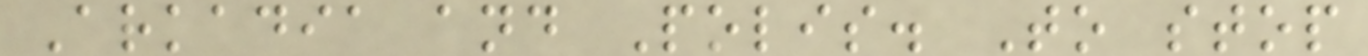Arkadia and Polis. To stop
